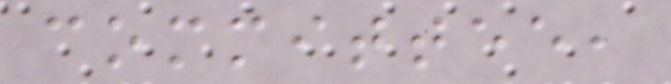committee,
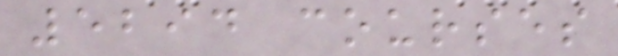5294 courses
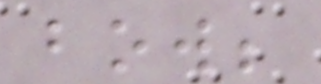bow;
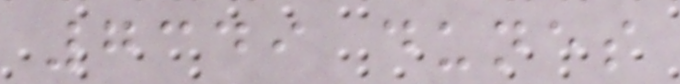7349 dunes
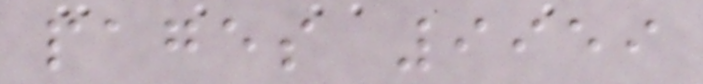pages 9959
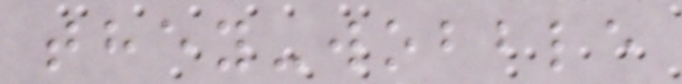they-wobble
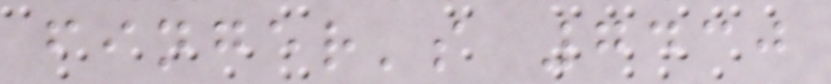finger's 7430
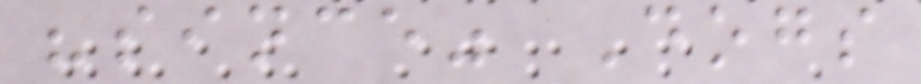"since" Dogs
